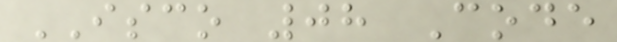ISCO 08 Code
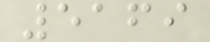5169
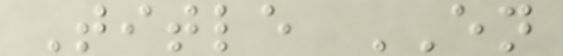Title EN
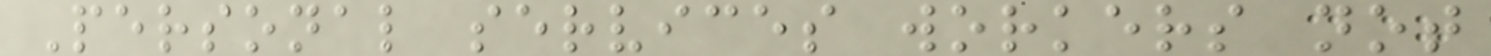Personal services workers not
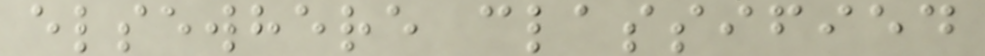elsewhere classified
